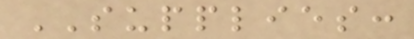SUPPLIES:
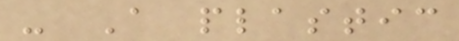- A plastic
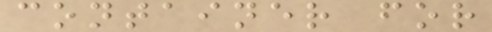container for
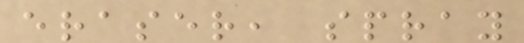eraser, spray
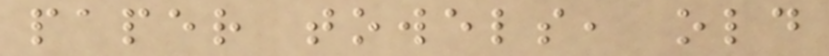paper towels, old
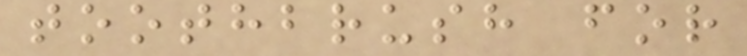toothbrush for
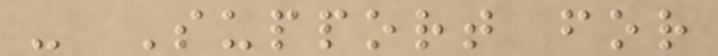- Support for
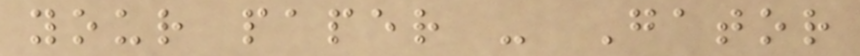your paper - Gator
